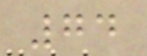74
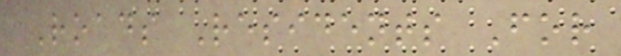Roads Residents For
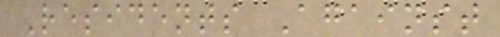Residents Against
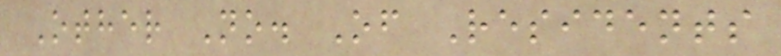Other No. Of Residents
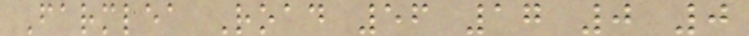Farmlea Road 56 17 0 0
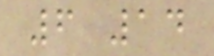6 14
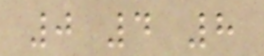0 4 8
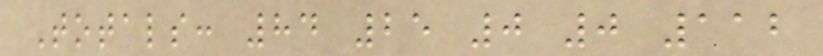Totals: 84 25 0 0 112
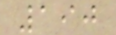190
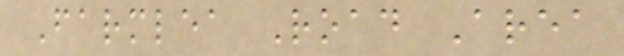Farmlea Road Area
